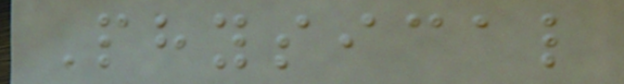Physical
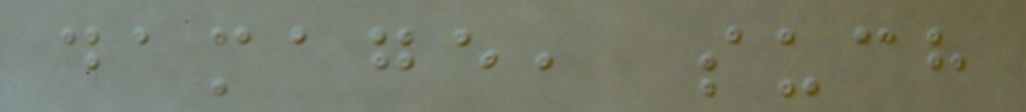damage, such
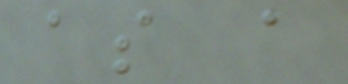as a
